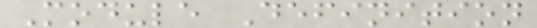Module Definition
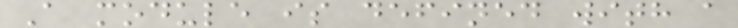A module is defined with a
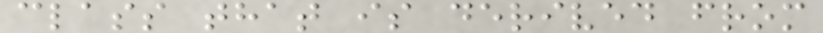class that is derived from
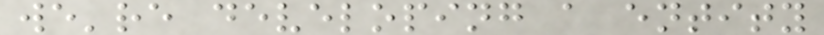we're developing a entity
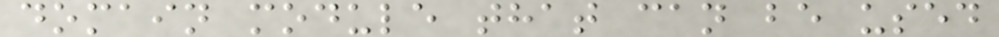domain module that can be used
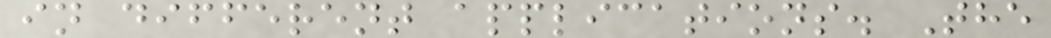in different applications. The
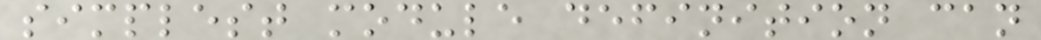simplest module definition can
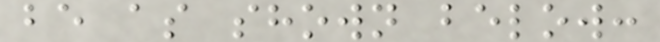be as shown below:
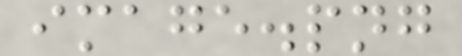image.png
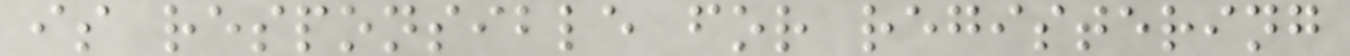is responsible for registering
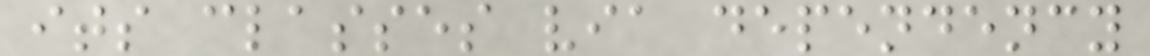its classes via dependency
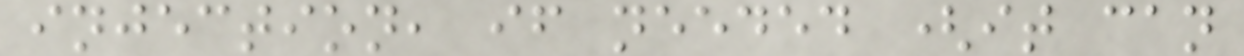injection, if needed (it can
